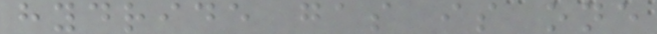hydride gas is one
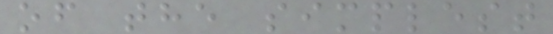of the simplest
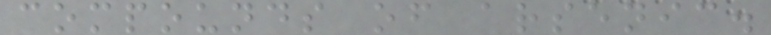compounds of arsenic.
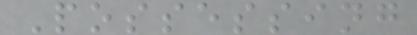Possessing
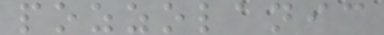pozzolanic
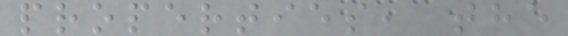properties, the
